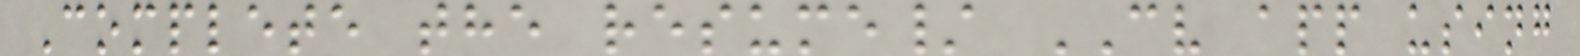Complete the resume/ CV app using
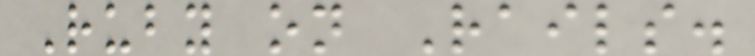Ruby on Rails.
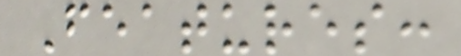Features:
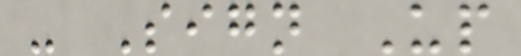- Sign Up
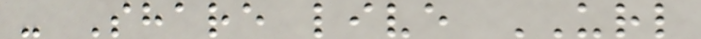- Share live URL
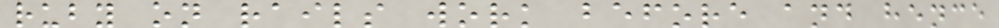ruby on rails work before and hence
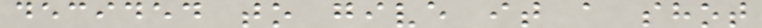decided to give it a shot
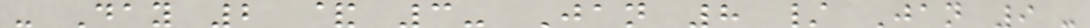- Day 2 & 3- Jan 8 / Jan 9 -
